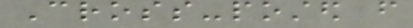Cross-posted from
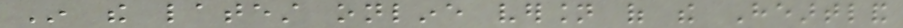In the latest online version of the Heartland
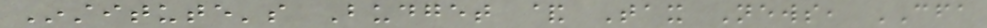Institute's Budget & Tax News, CFA
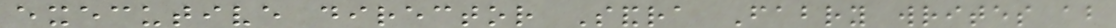executive director Sandra Fabry writes about
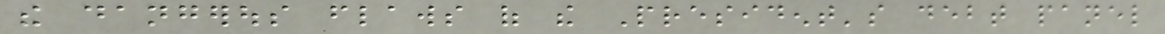the dangerous flaws of the President's debt panel
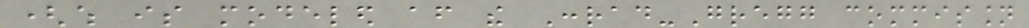(which is modeled after the Conrad-Gregg commission
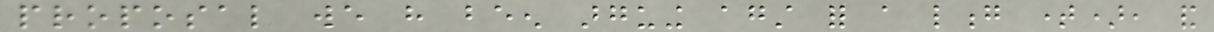proposal we have been arguing against for a long time), and
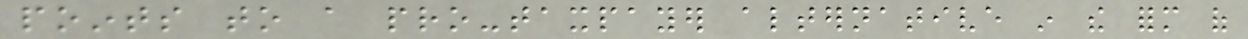points to a pro-taxpayer alternative in the form of
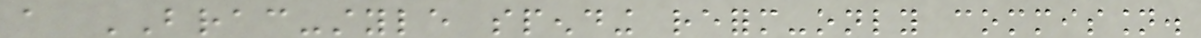a BRAC-style spending reform-only commission.
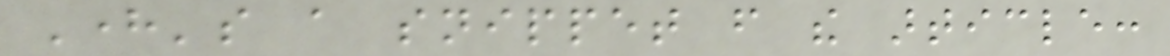Here's a snippet from the article:
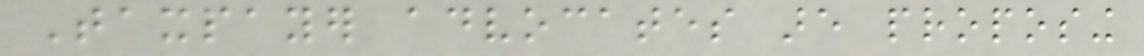Taxpayer advocates are proposing
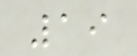19
